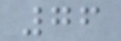76
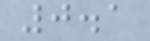0.1
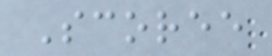Scoree
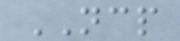NCP
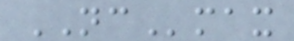NCmax
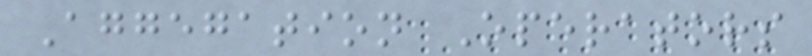Aggegation Operators
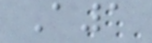A1
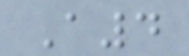A4
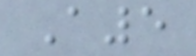A5
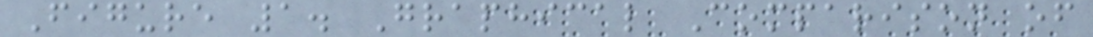Figure 1. Graphical Comparison of
